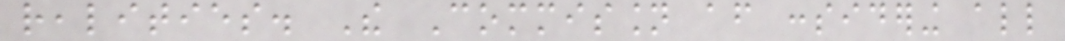realities. The Commission after considering all
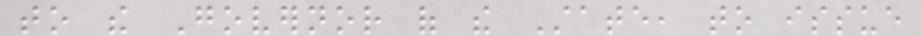to the Governor of the State, to issue
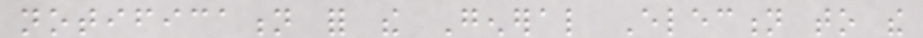notification for the General Election to the
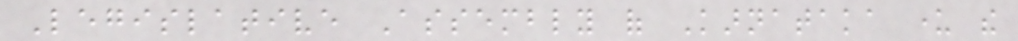Legislative Assembly of Karnataka under the
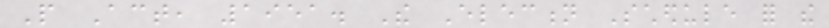People Act, 1951. The Election Schedule for the
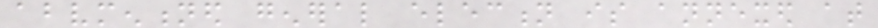abovementioned general election is annexed at
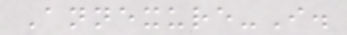Annexure-I.
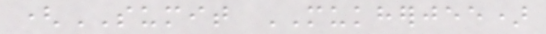(SUMIT MUKHERJEE)
